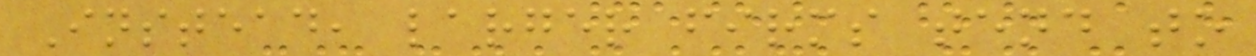Instead, larger firms tend to
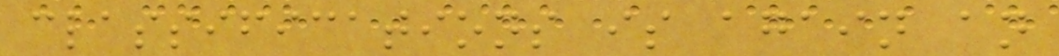classifications is again an
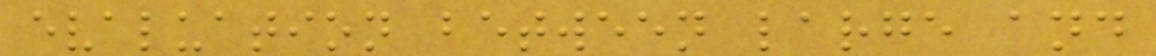evaluation between large and
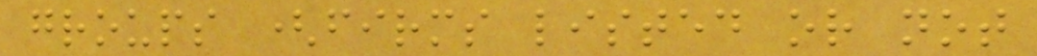groups (firms listed or not
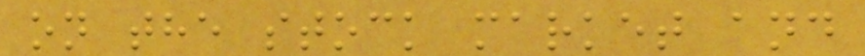on the stock market and
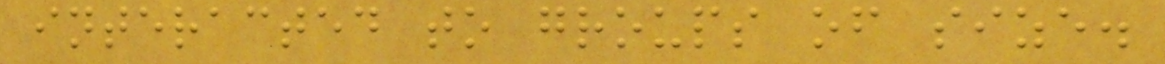interacted to groups of size.
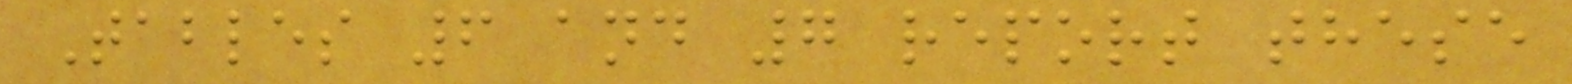Tables 6 and 7 report these
